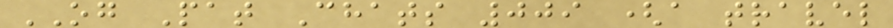OG Pat Chats 009 (a travel
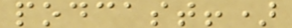podcast!)
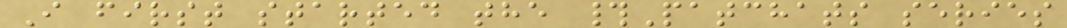I first started the #Patchats series
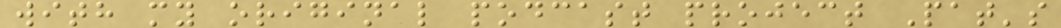with my original podcast project Pat's
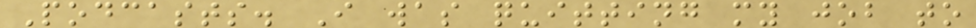Podcasts. I was quitting my job to
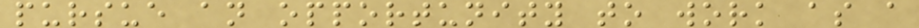pursue an opportunity to work as a
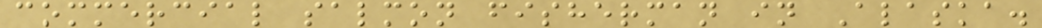commercial salmon fisherman in Alaska.
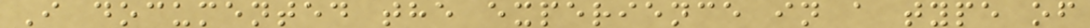I documented the experience in a type of
